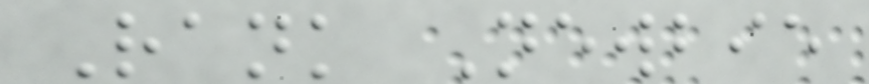Rank Newbie
